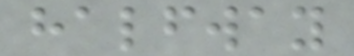halfway
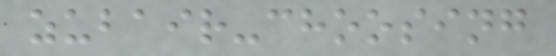zubair-choosing
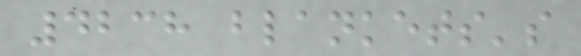4238 blankets's
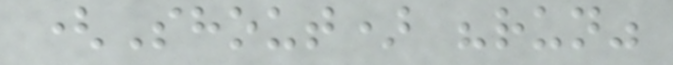(Shout) "run"
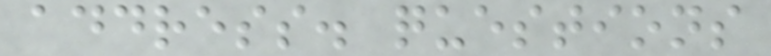address. questions
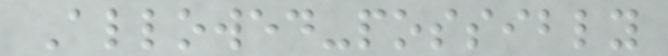Allowed-possibly
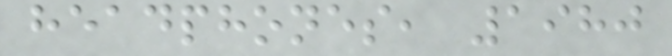headphones, 1980
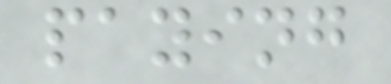paying
